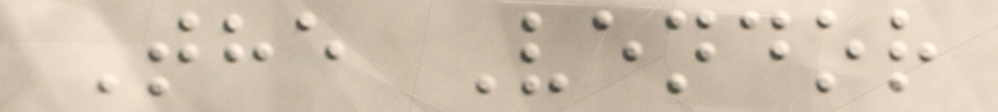The Vendor
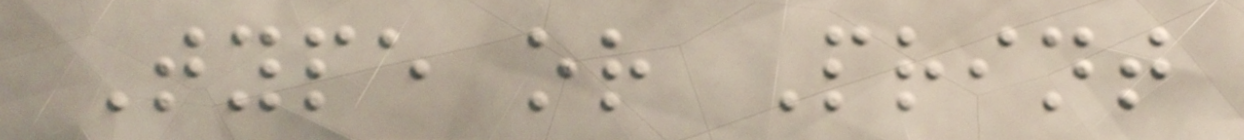Type or Print
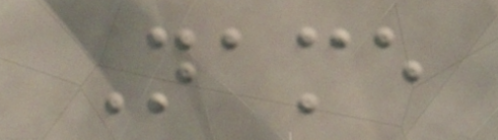Name
